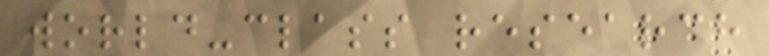world-class research
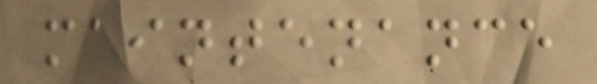maintenance
